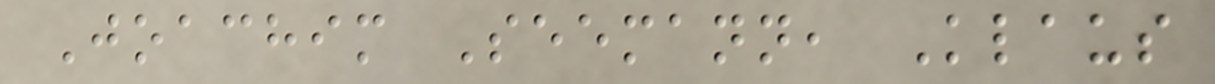Joachim Seemann, Klaus
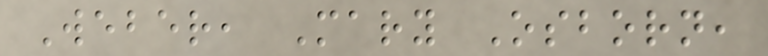Weber, Mary Osborn,
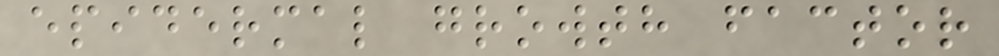epidermal growth factor
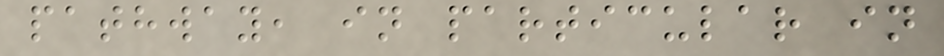pathway, in particular in
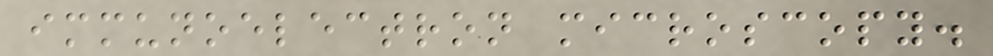immunoelectron microscopy.
